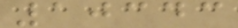10343
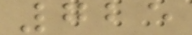725
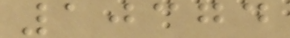10374
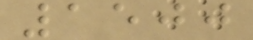1500
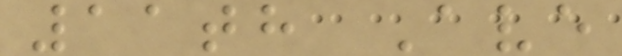11th Ave
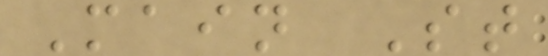Main St
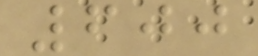600
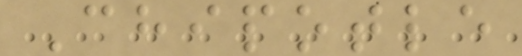Chipotle
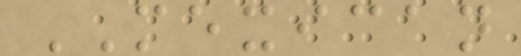MEXICAN
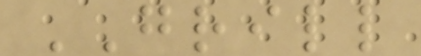GRILL
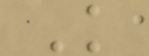K
